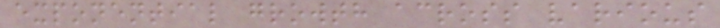exponential growth across various
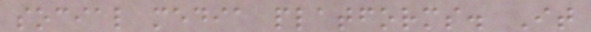social media platforms. It
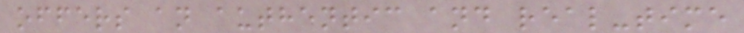offers an authentic and real-time
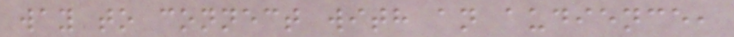way to connect with an audience,
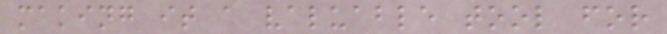making it a valuable tool for
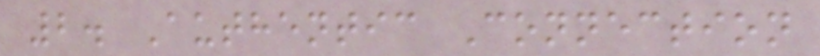2. Authentic Connection
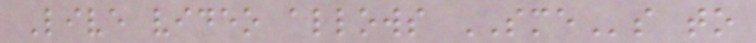Live video allows SMEs to
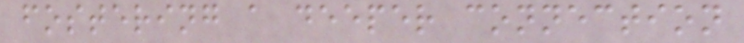fostering a deeper connection
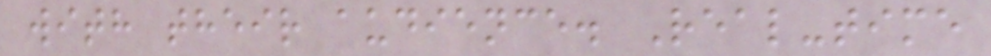with their audience. Real-time
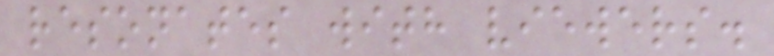resonates with viewers.
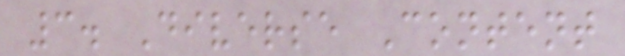3. Diverse Content
